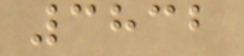3832
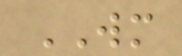WM
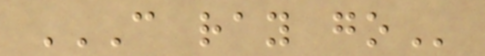C RAY GO
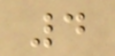4
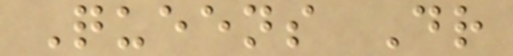Queens Dr
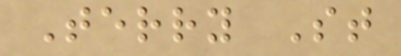Terry St
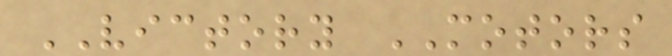VICTORY MOTORS
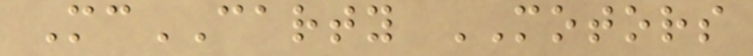McCARTY MOTORS
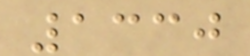1330
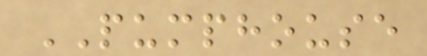PUMPHOUSE
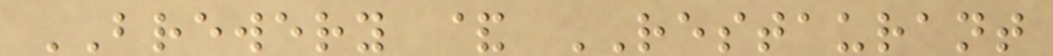BREWERY & RESTAURANT
